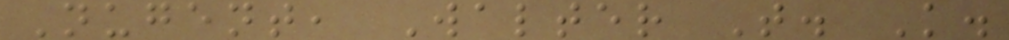Nugent, Walter T. K.
